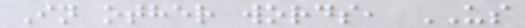In other words, US
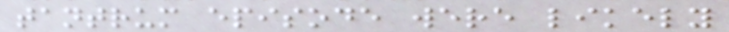tantrum episode were likely
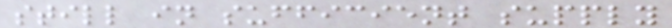still in sufficient supply
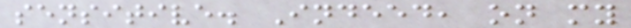sensitive. Indeed, on my
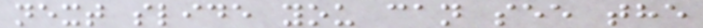next slide you can see the
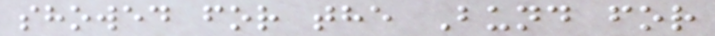showed for the Bund for
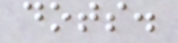dots.
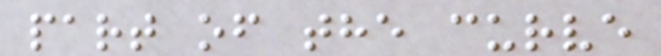part of the curve
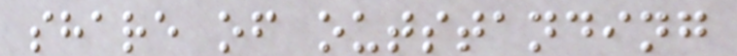share of outstanding
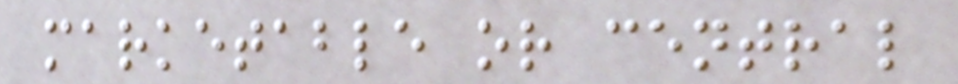marketable or central
